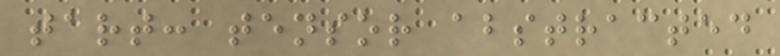tart: tensor abstracted
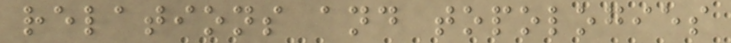relations and topologies
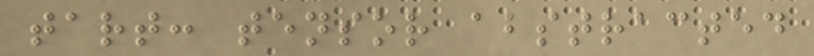tart: tensor abstracted
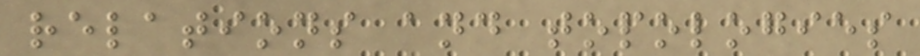relations and topologies
